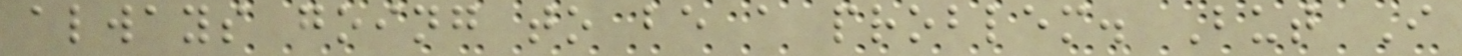always going to be a problem. But I
